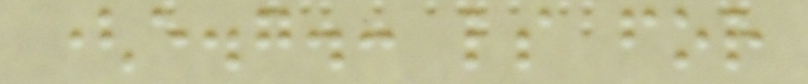(e.g.: ls for
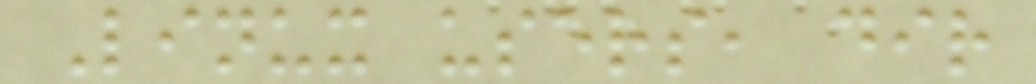Linux users, dir
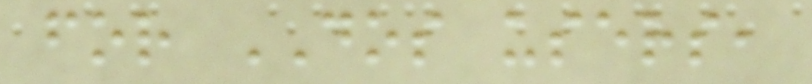for DOS users,
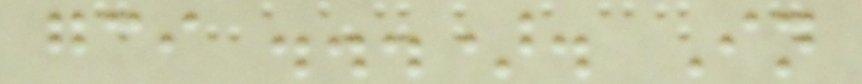gci ...). In
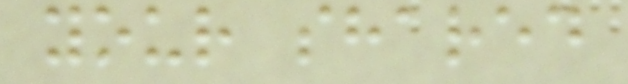your shared
